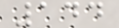144
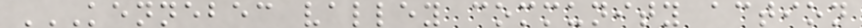KENNEBEC VALLEY COMMUNITY ACTION
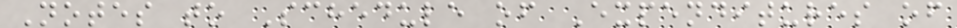Notes to Schedule of Expenditures of
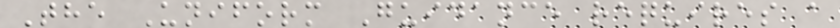The Uniform Guidance requires a
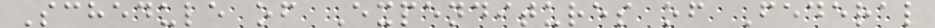Schedule of Expenditures of Federal
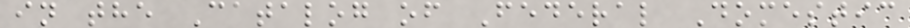in the Catalog of Federal Domestic
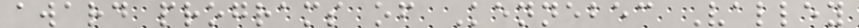award programs of Kennebec Valley
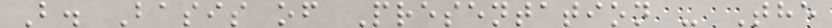B. Basis of Presentation - The
